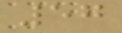57
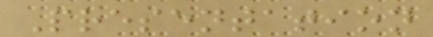Presentation
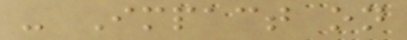- Impact on
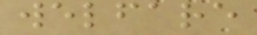welfare
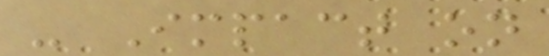- Impact on
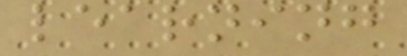learning
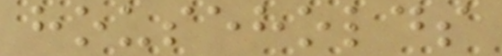households
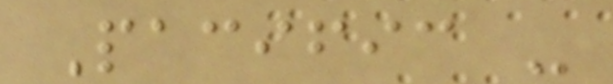Pacific -
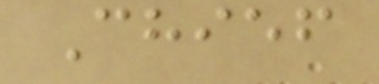Chief
